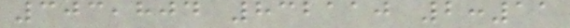303,804 832110 2:11
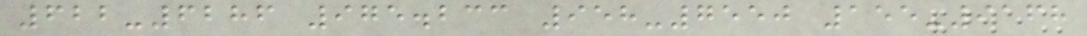622-6286 975.233 958-7550 155-9168
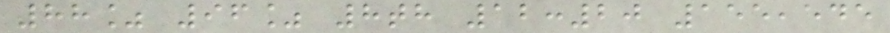88% 96% 8th 12:20 155,545
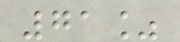71%
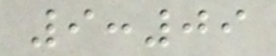9:09
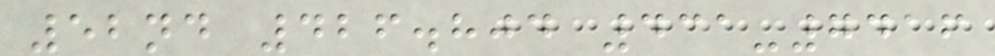52nd 426.804 431-7416
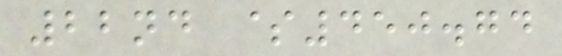22nd $450.74
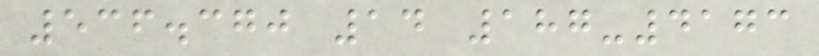536.370 14 187-4173
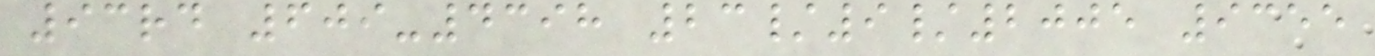93rd 609-4398 23/9/2005 9355
